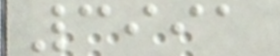3991
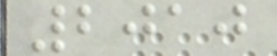2010
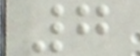7
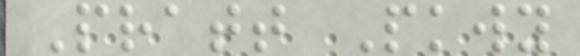Pratt Pkwy
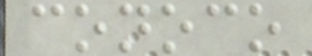conoco
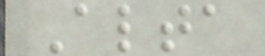Alta
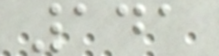141
